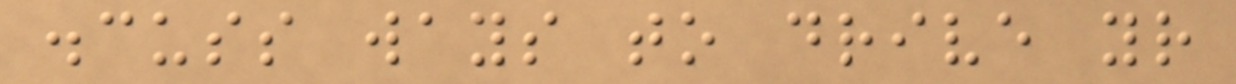discuss ways to drive your
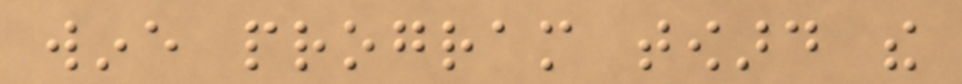wine program toward the
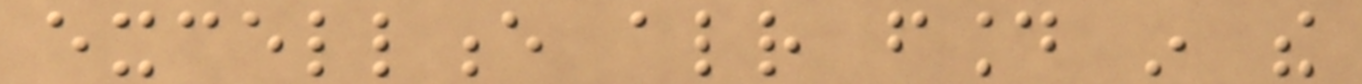excellence already found in the
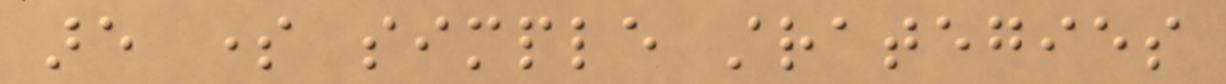are some simple strategies
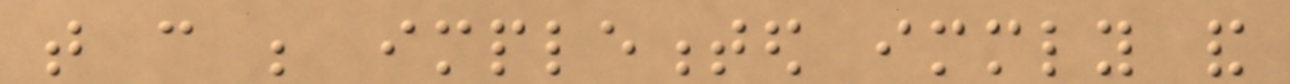that can be implemented immediately and
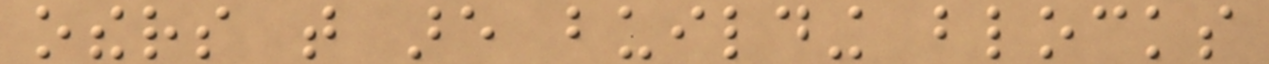others that are building blocks
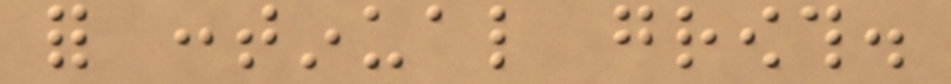for continual growth.
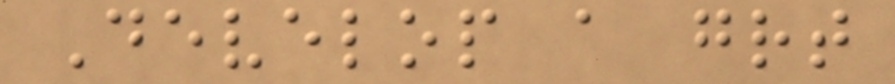Develop a great
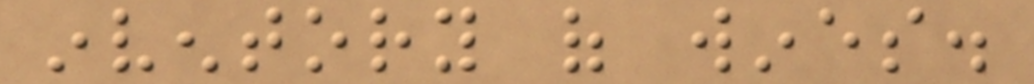inventory of wines.
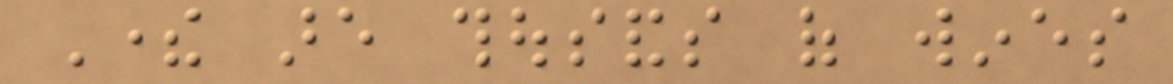There are thousands of wines
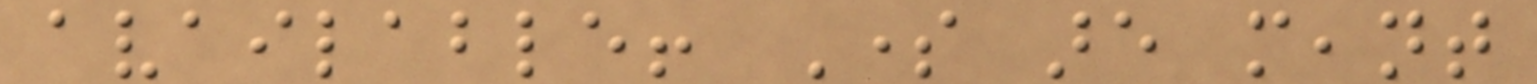available! Some are meant
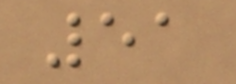51
